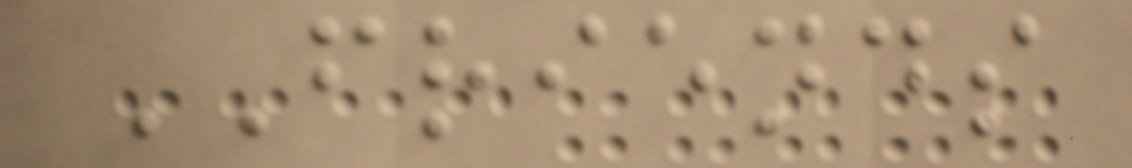FRIENDS
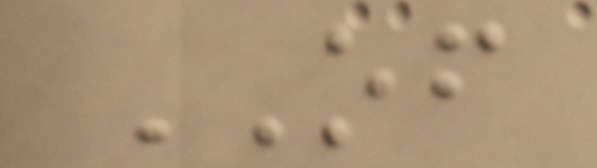OF
